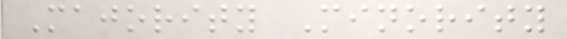Majority Minority
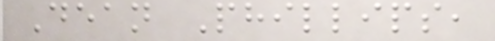Dean Phillips,
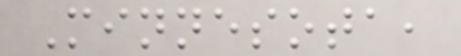Minnesota,
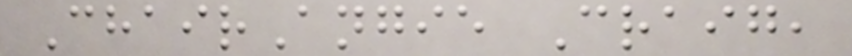ChairAngie Craig,
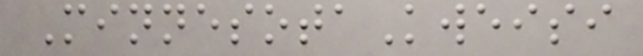MinnesotaKweisi
